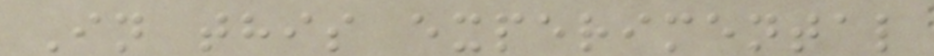In this experimental
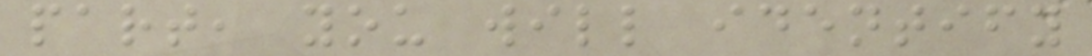part, you will identify
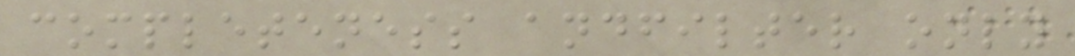completeness andfilter only
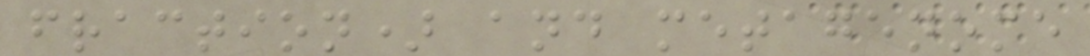fraction) and metagenome
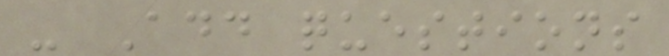- Add questions
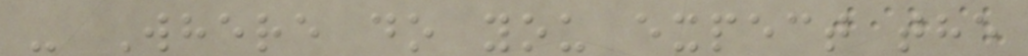- Where do you expect the
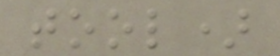tool)
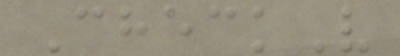CheckV
